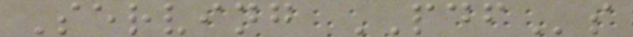Serving PDFs
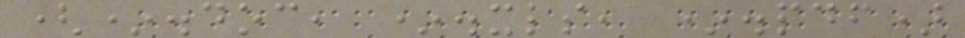(*.doc, *.xls, *.pdf)
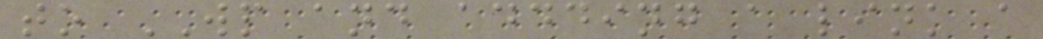to WP and addding a link a
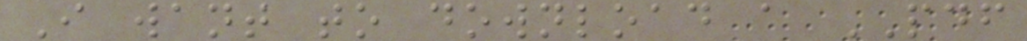I want to download a PDF
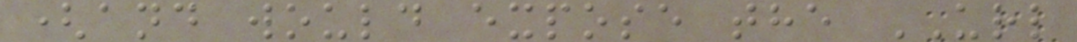(and would expose the URL
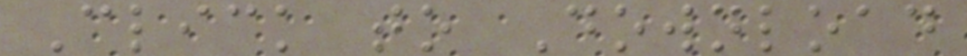Click to Download
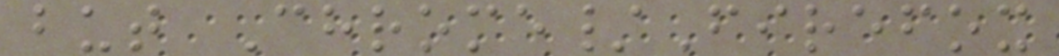but Chrome/Firefox
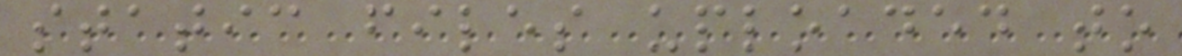static files uploaded to
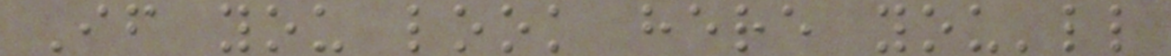If you look here you'll
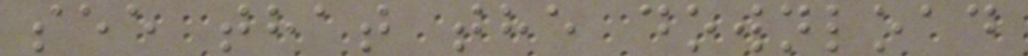see that the download
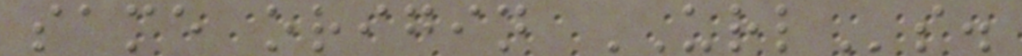same origin URLs.
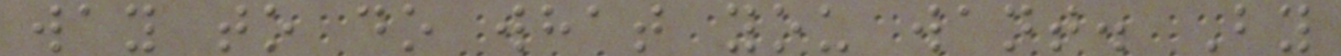way to do what you want. By
